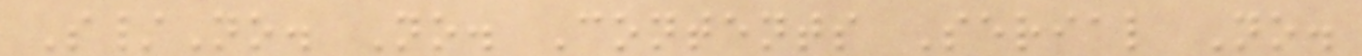S/No. No. Contents Serial No.
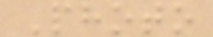Photo
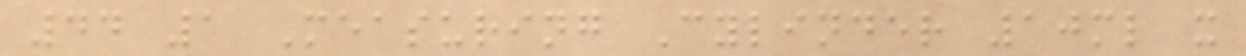44 1 Measuring Cylinder 10ml x
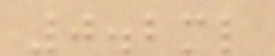0.2ml
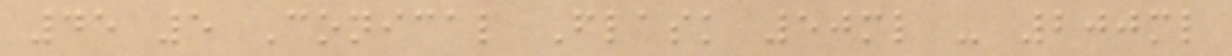45 5 Conical Flask 50ml - 200ml
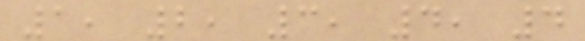1, 2, 3, 4, 4
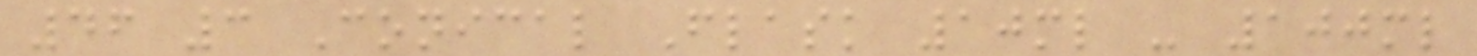46 3 Conical Flask 10ml - 100ml
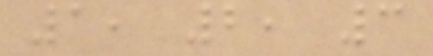1, 2, 3
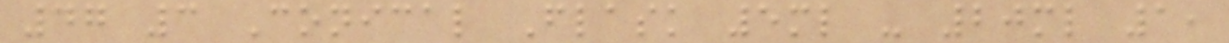47 3 Conical Flask 5ml - 20ml 1,
